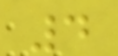4
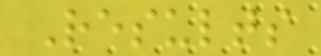Results
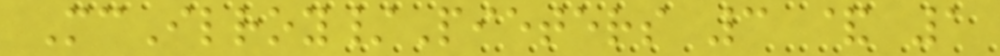McIlroy/Pieters 3 & 1
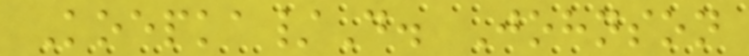Koepka/D. Johnson
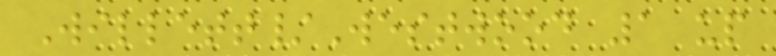Willett/Westwood 1 up
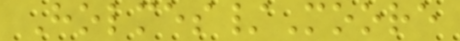Holmes/Moore
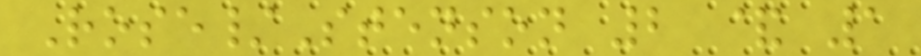Rose/Stenson 2 & 1
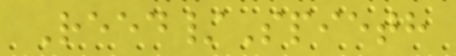Reed/Spieth
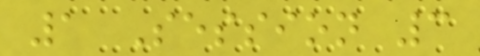1 Session 3
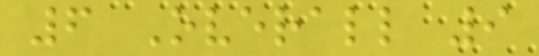6 Overall 9
